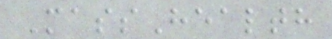MassHealth
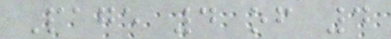Page 4 of 4
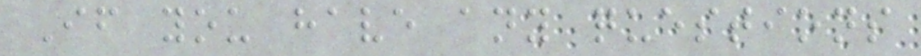If you have any questions
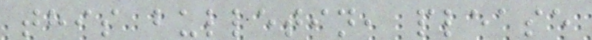this bulletin, please
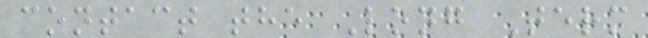contact the Long Term
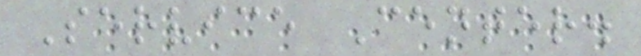Service Center.
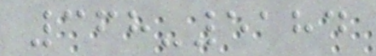368-5184
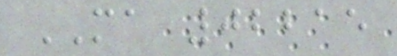MA 02215
